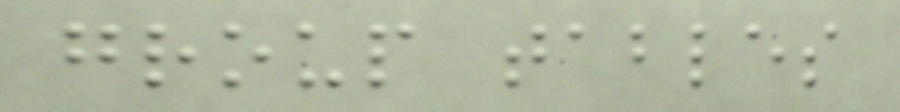group tables
